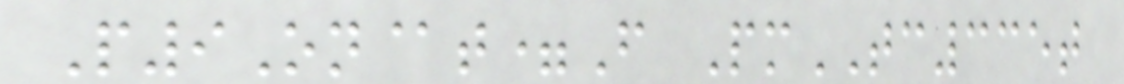P9On@t=F PmTC335t
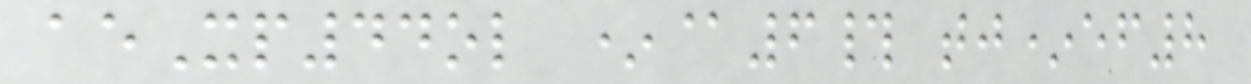aeXp44ol *@6# tj*ef8
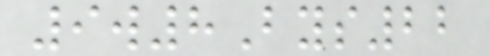9w8Bys22
